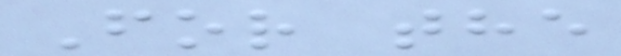For the
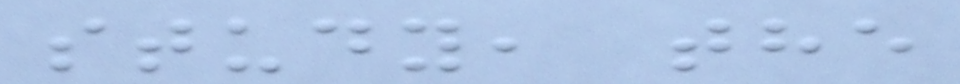study, the
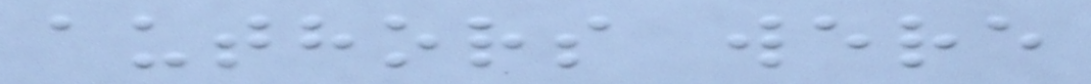authors were
